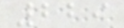229
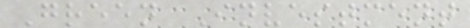Green Investment
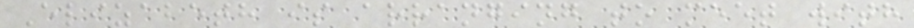Elizabeth is arranging to meet with
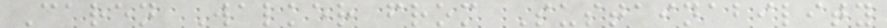Caren Walker from Sustainability
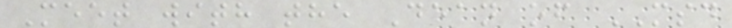Meet with the Dean of MSD
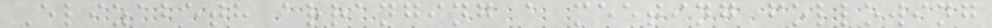Elizabeth arranging a meeting following
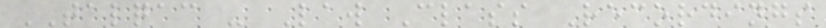TALQAC - Law Class Recordings
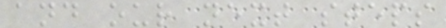and our next steps
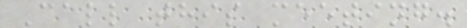Call this meeting.
